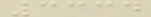3334
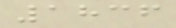1836
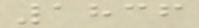1836
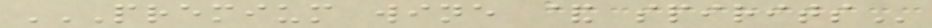PREMIUM WINE & SPIRITS
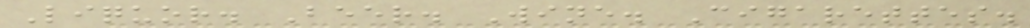Liquor. Beer. Wine. Cigarettes.
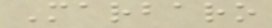Marbaro
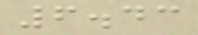6.43
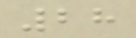28
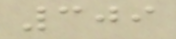309
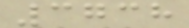3738
